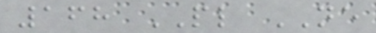168 PL NE
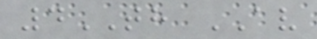4TH AV
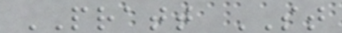PRATT ST
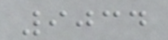9034
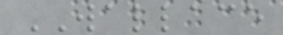WALLACE
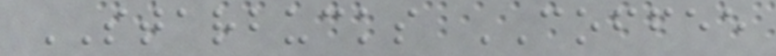STARBUCKS COFFEE
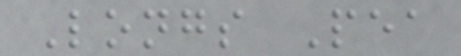Longs Pea
